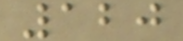120
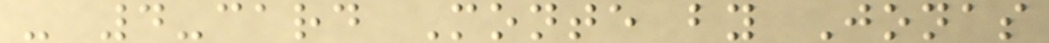- 4-card Monte by Jonas
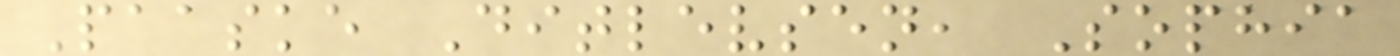Paaske Ditlevsen, Sophia
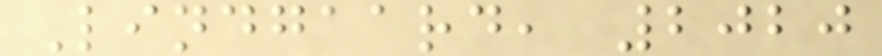Lindgaard, 2020
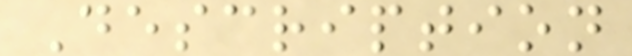Description
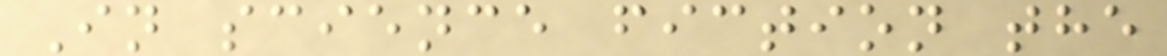In science fiction the
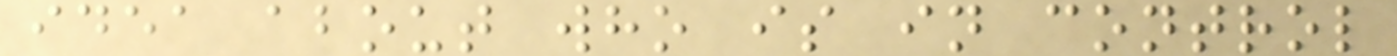idea about who is in control
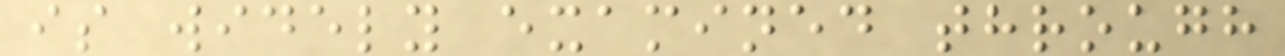is widely examined through
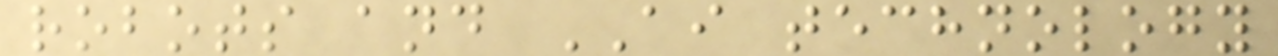robots and AI technology
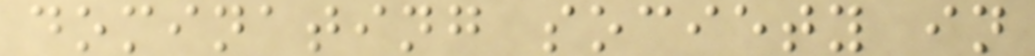dominating society in
